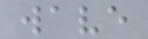wave
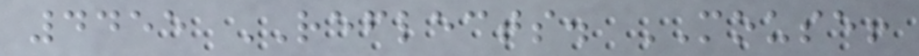4455 REFLECTS. MOUSE!
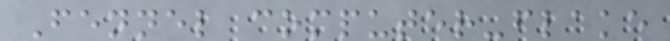Fennel computer-flake
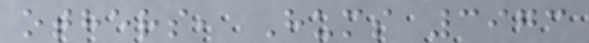others, Hums 3973
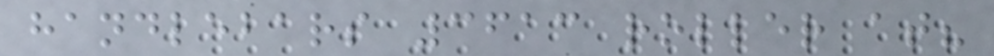handlebars 3613 roller at?
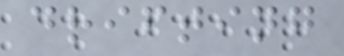drifting
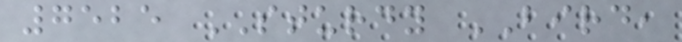7525 STURDY BIRD,
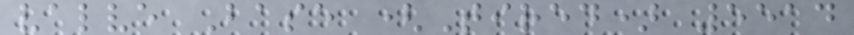valve Base (Tired) 5514
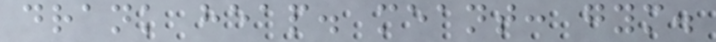drank heap. meant: gym.
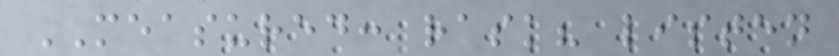MEASURED: rask? listen
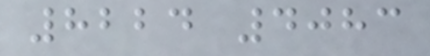8224 4083
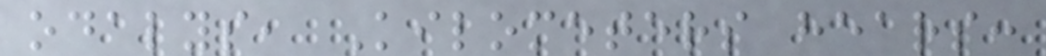odalys, Kilometers hears:
